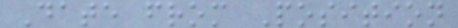Date from Position
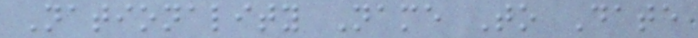Nationality Name To Date
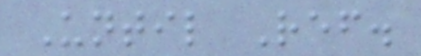Until Ref.
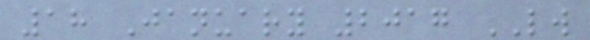18 January 2017 LW
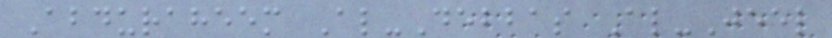Abduraheem Al-Debbas Al-Jeel
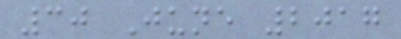30 June 2017
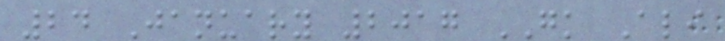24 January 2017 GK Ali
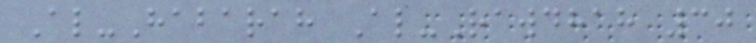Al-Habarah Al-Rawdhah 30
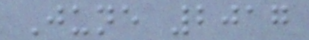June 2017
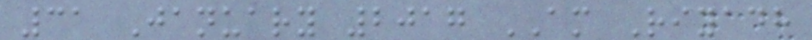31 January 2017 AM Riyadh
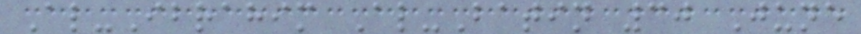Al-Ibrahim Al-Batin 30 June
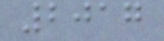2017
